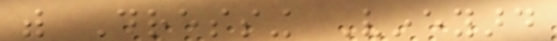with Dressing Vineyard
